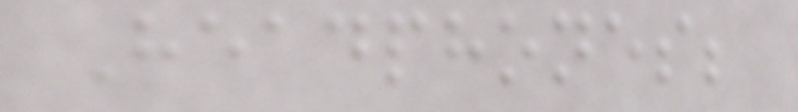Headphones;
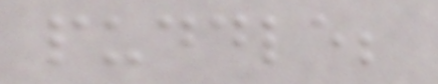puddle;
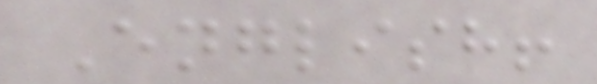English!
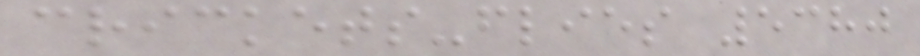crickets-flies 5380
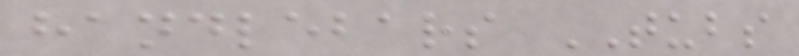handlebars TUBS
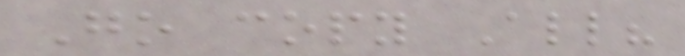Go copy All?
